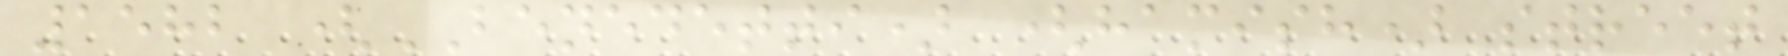1582 (BENEDETTI) (hamish) street
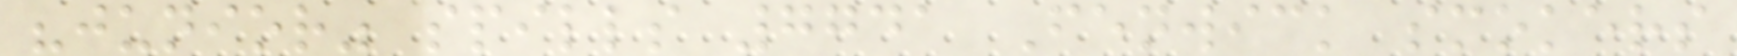"junior" spills 7741 Fenwick smokers
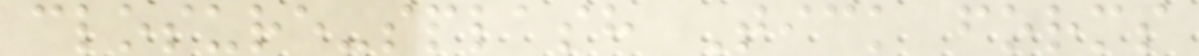closure-splash Tick forms
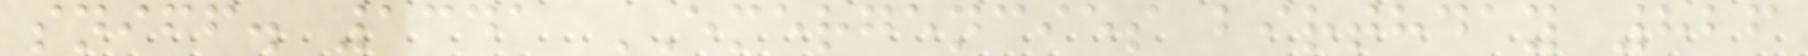sniff. 1341 EMERGENCIES birthday 826
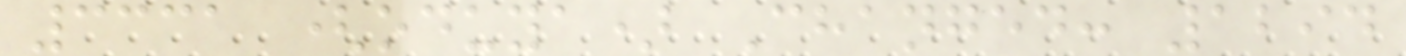3331 (oduya) Changed: 1294
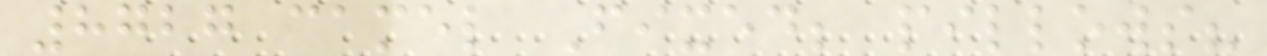8727 camel Fixed; pillows?
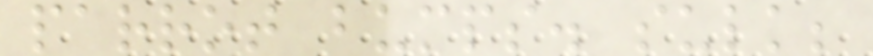parrot bumps. sulk;
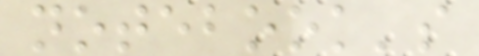notebook's
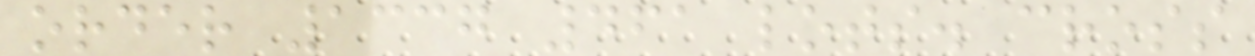order 1337 461 lots. cross
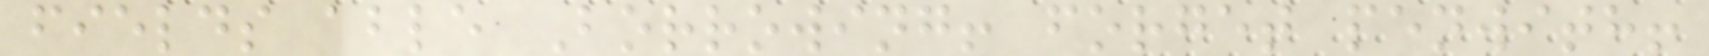fields able Borrowing! forget penwith!
